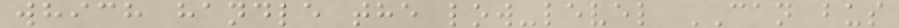which handle the low-level CAN bus
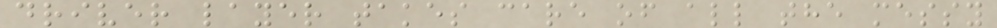driver layer takes care of all the messy
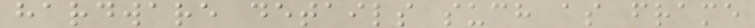hardware details such as frame
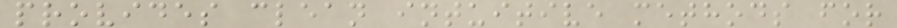provides clean intuitive methods for
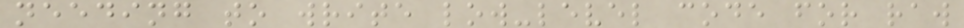needing to write low-level code for raw
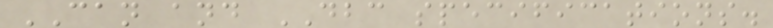CAN and DBC specifications.
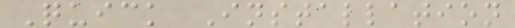Quick Installation
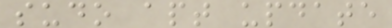sudo apt update
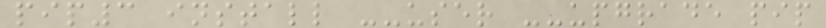pip3 install --user --upgrade pip
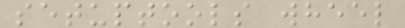setuptools wheel
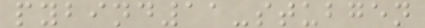pybind11-stubgen
